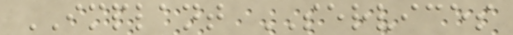IMPLANT SERVICES
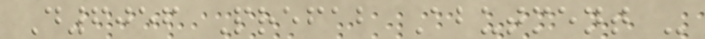D6056 Prefab Abutment -
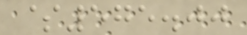$575.00
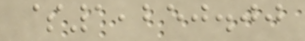$1,250.00
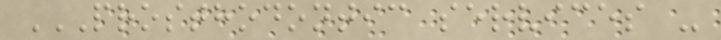PROSTHODONTIC SERVICES -
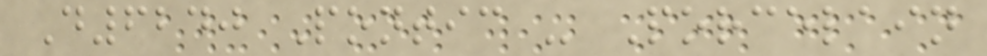D6240 Pontic - Porcelain
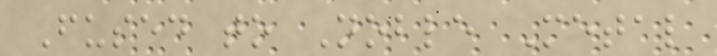Fused to Noble Metal
